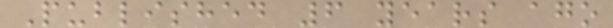Published 6 years ago
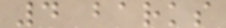4 barks
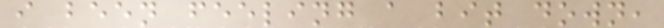i been feeling a bit down,
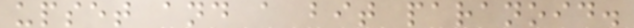upset and a bit paranoid.
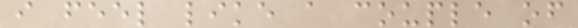i feel like a couple of
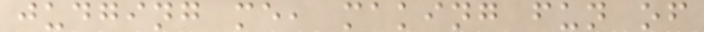judging me, making fun of
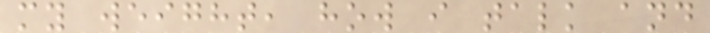my weight, how i talk and
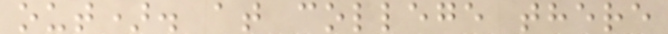out). at college there
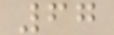67
